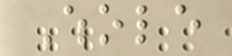Whole
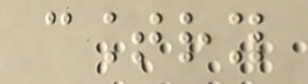country
